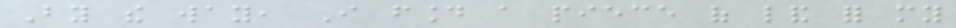By the way, I found a piece of land for my
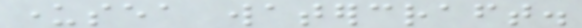undersea watercraft.
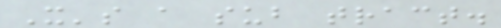It's a sub tract.
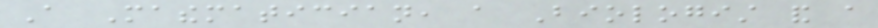A Mathematician, a Biologist and a
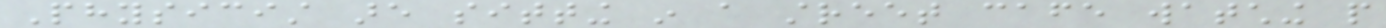Physicist are sitting in a street cafe watching people
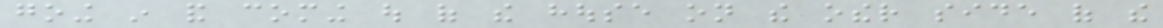going in and coming out of the house on the other side of the
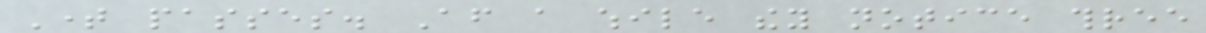Time passes. After a while they notice three
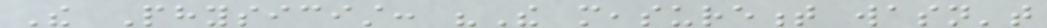The Physicist: "The measurement wasn't
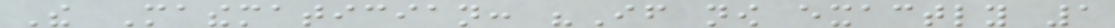The Mathematician: "If now exactly 1
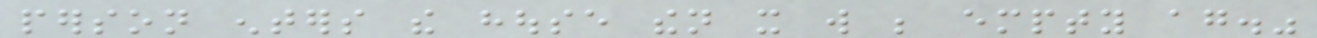person enters the house then it will be empty again."
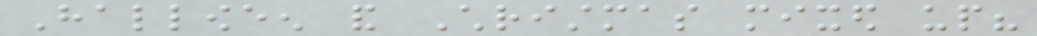Halloween and Christmas mixed up?
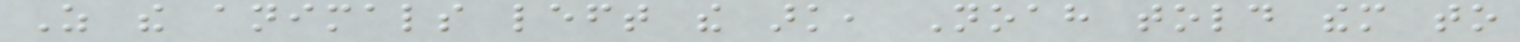As the animals left the ark, Noah told them to
